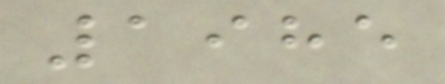1985
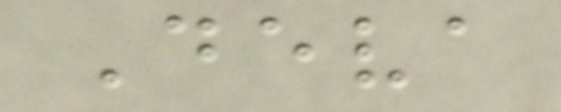Deva
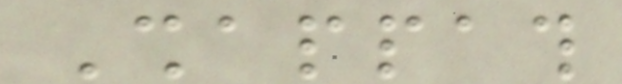Shappath
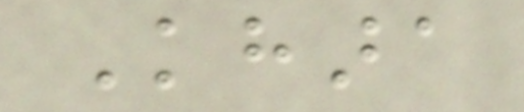Khara
